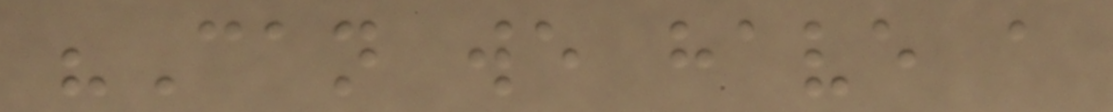"Can we have a
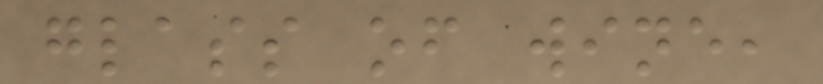glass of wine,
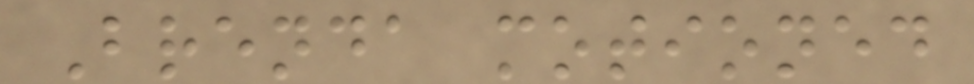Brenda motioned
